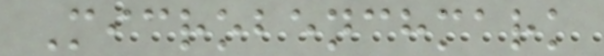Microbenchmark
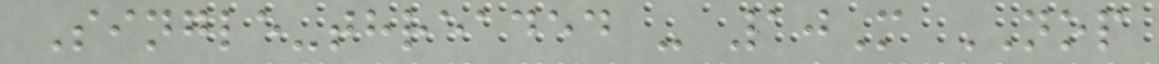Single-threaded - 10M NOP
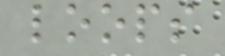loops
